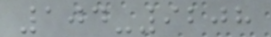104-9208
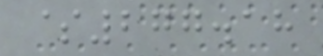$277.18
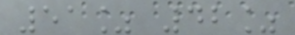51% 42%
